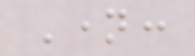Name:
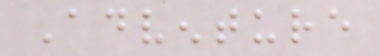Adventure
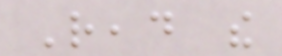Read the
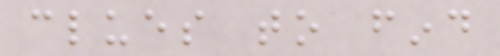clues to find
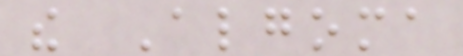the Algoma
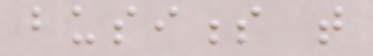business that
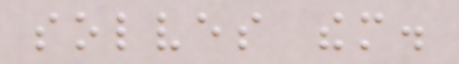solves them.
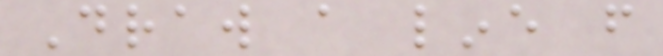Draw a line from
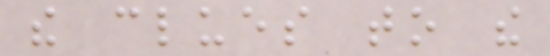the clues to the
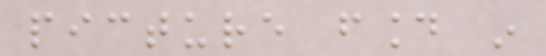picture found in
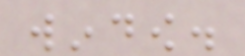window.
